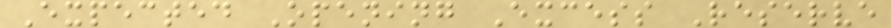Expected Opening Excess Reserve
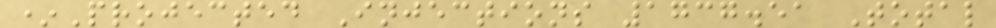*Projected Injections 1737.51 Total
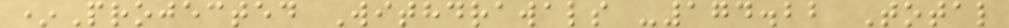*Projected Withdrawals -174.22 Total
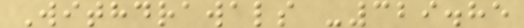Withdrawals -329.85
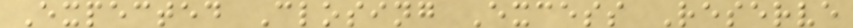Expected Closing Excess Reserve
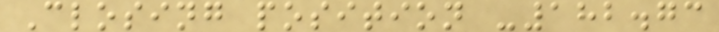Closing position -182.73
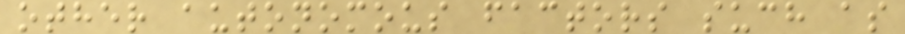other autonomous factors such as
